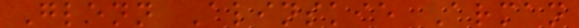Glenn Alinskie Arman
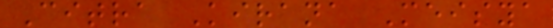Citra Kirana Meisya
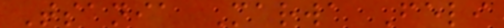Tsania Marwa Feli
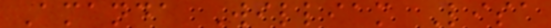Amanda William Lisa
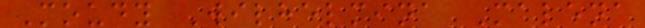Moudy Wilhelmina Malena
